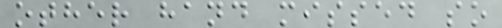other hand missed so
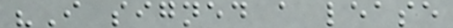"I signed a lease
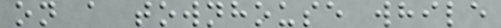on a townhouse while
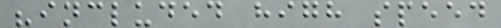"included high speed
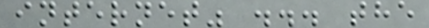internet" ... the
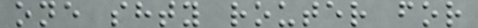one shty router for
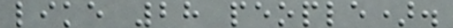like 28 people).
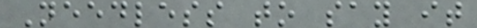Needless to say it
